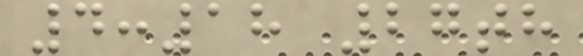4:18 27th
